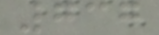737
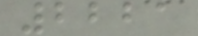2221
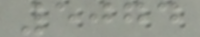5074
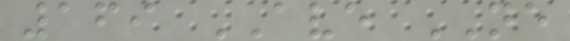169 AVE NE
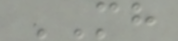MH
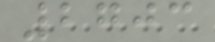2703
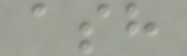ash
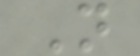N
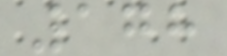178
